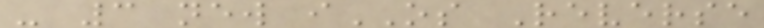- 3 new iOS Reverse
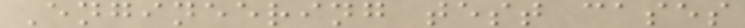Engineering test cases
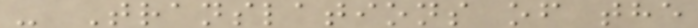- Translations of the
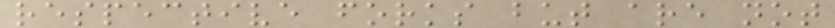respective forks but are not
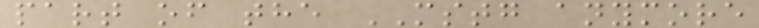part of the MSTG anymore
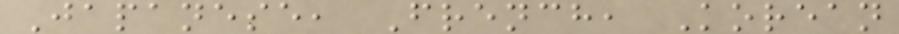Japanese, French, Korean
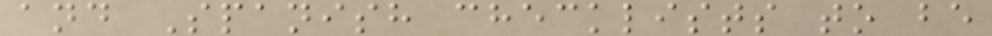and Spanish checklists to be
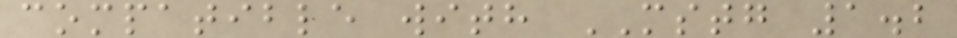compatible with MSTG 1.2
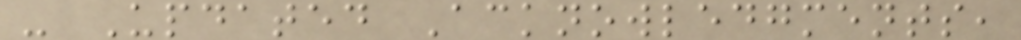- Updated Acknowledgments,
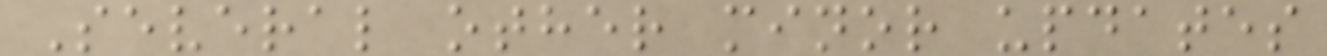Several other minor updates
